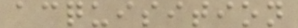acquisition
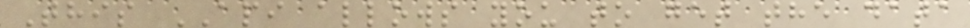This API allows you to get the data
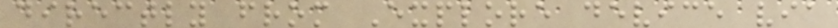directly from Explore device via
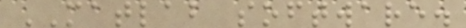MATLAB software.
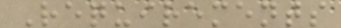Requirements
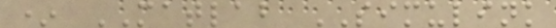* MATLAB SIMULINK
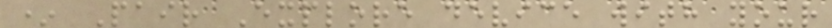* Pair Explore device with your
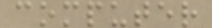computer
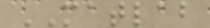MATLAB
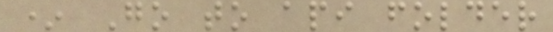* Go to api folder
